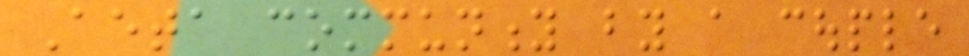Aeta community by a couple
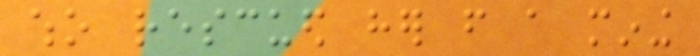who rescued her from a mining
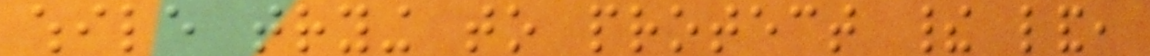while trying to protect their land,
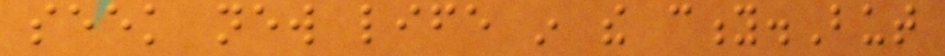seek new life in the city.But
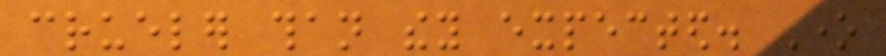crueler than they expected. One
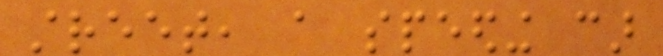street, a speeding car
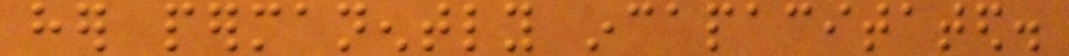her permanently incapacitated.
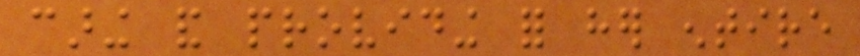caring and providing for her entire
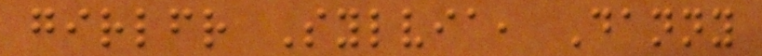girlfriend Sylvia, Danny
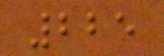225
